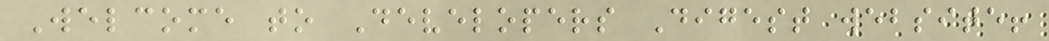Welcome to Developers Digest website!
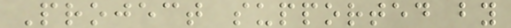Project supported by
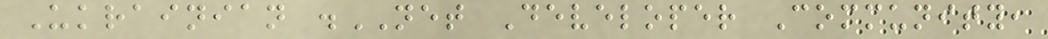Ukrainian .NET Developer Community,
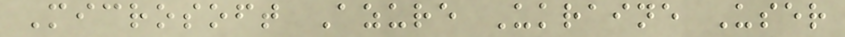Microsoft Azure Ukraine User
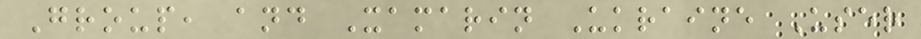Group, and Xamarin Ukraine User
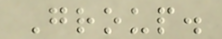Group.
